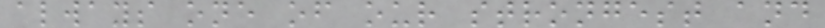always one of our strongest and
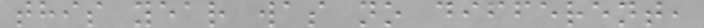this year was no different,
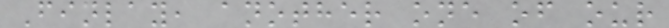Finlay, another one of our
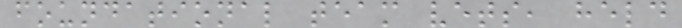foundational team vets, held
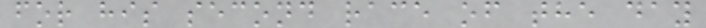for his second race of the day
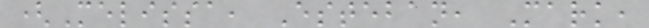(Melissa, Esteban, Mark,
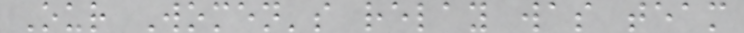Our Women's relay was team
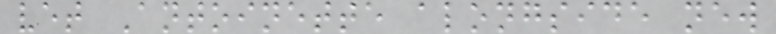vet Antoinette alongside new
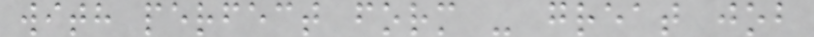with perfect form - great job
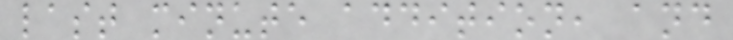last minute addition, and
